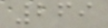269
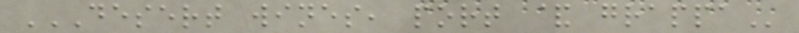DESERT WINES, PORT & GRAPPA
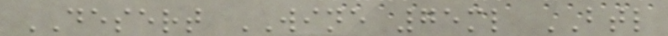DESERT WINE 75ml BTL
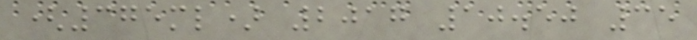(375ml) 2017 10.50 35
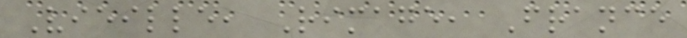Vieille, Rimage, France
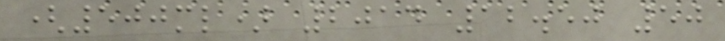(500ml) 2014 12.50 50
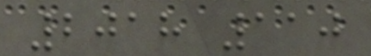2018 110
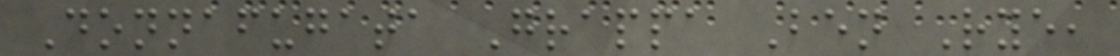Donnafugata Grappa Ben Rye,
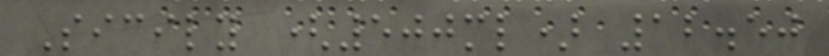Sicily (500ml) 12.50
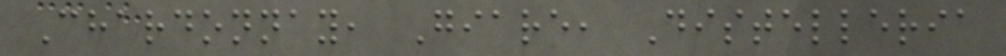Chardonnay, Giare, Distelleria
